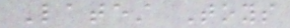Latest Toys
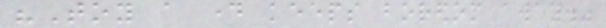"Toy a day keeps boredom away."
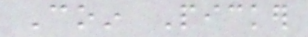Coin Picker
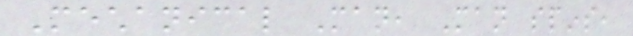Mechanical Man, Man spins,
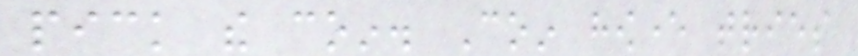pick the coin. Coin however tries
